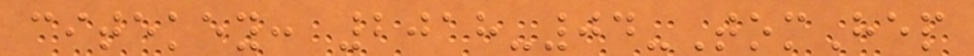citekey: 2018-04-TomHep
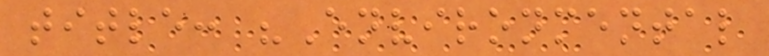title: "Environmental
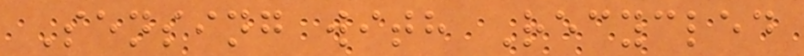Sensing with Recycled
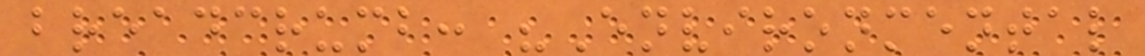breadcrumb: "Environmental
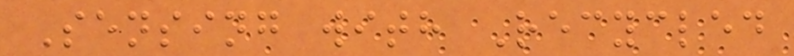Sensing with Recycled
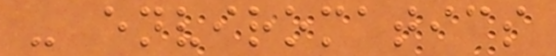- enviromatics
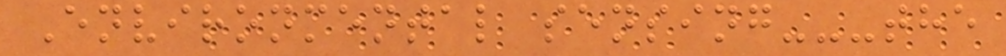Environmental sensing---the
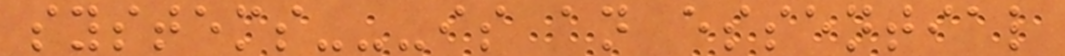systems---is an essential
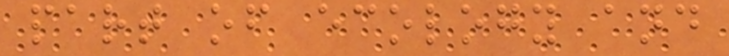part of ecology and
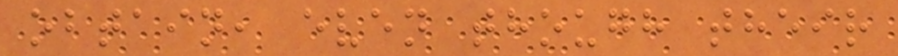obtain, even though their
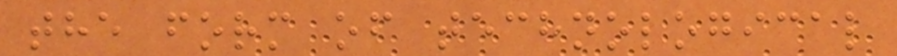the form of technological
